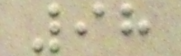98
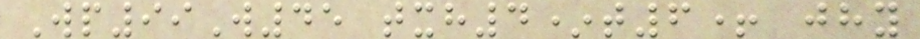Wp99W45 txh4*t6+ jhy
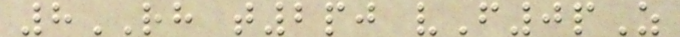8RH t2pj vF0pZ
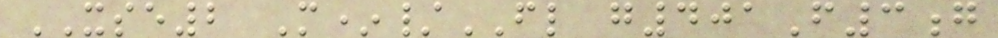XSE2 M*/FL g401F3g
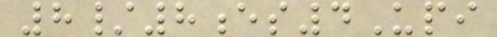8/8es4Upi
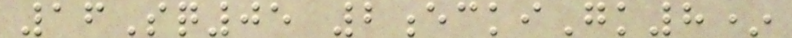16Sq05 2eckiGk8*
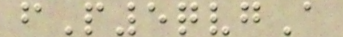fP5qvgA
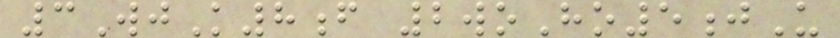3WjK8f 2woHo5jU
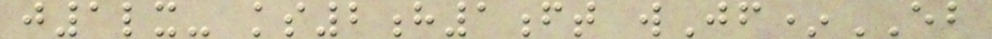j1lx- ks2h1ft wJf*EB
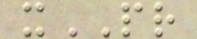xPR
